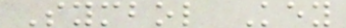Symbol Key
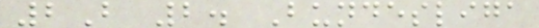2B 2. Bundesliga
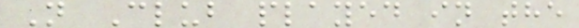N Club played in the
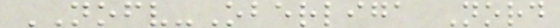NOFV-Oberliga Nord
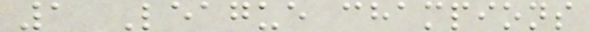1 League champions
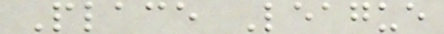Place League
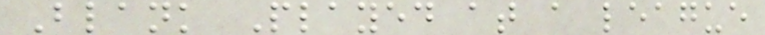Blank Played at a league
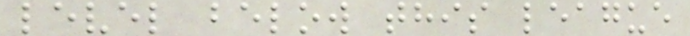level below this league
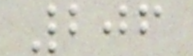206
